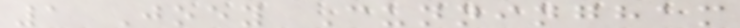1 Joey Cunningham
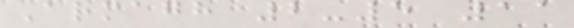Armagh 2-5 11
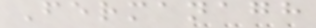Fermanagh
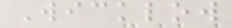Wicklow
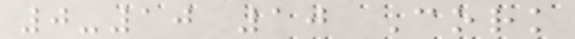0-10 10 Cork
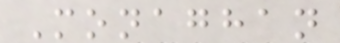Monaghan
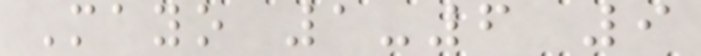Mayo 1-6 9
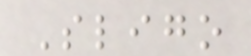Sligo
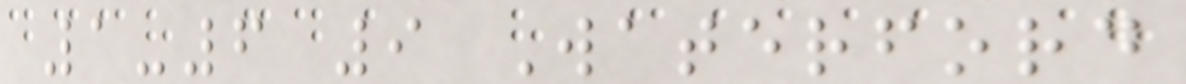1-6 9 Waterford
